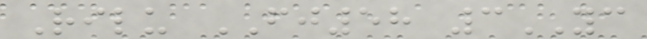Rilu FJ58 3YC
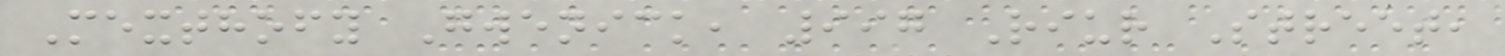Mexthofy Gwenick, 997 Riur Street,
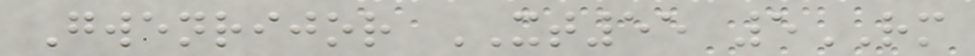Gwenrijor XT55 5RM
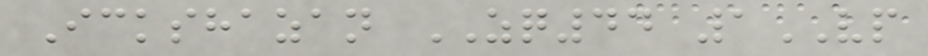Ickshazan ZQ44 1VP
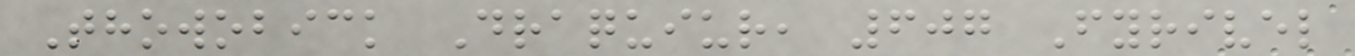Thowobick Draquiur, 607 Fyrivel
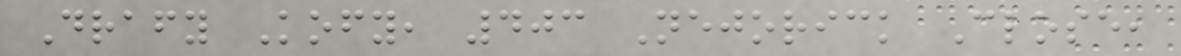Drafy Kofy, 403 Nejorick Close,
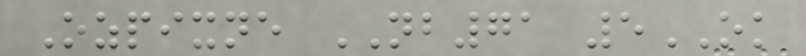Ozpixne NB71 5OK
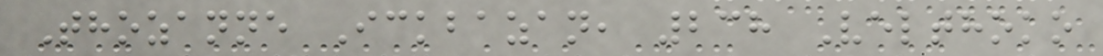Thozanne Ickbazan, 238 Velthoko
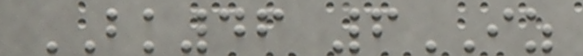BK46 6IZ
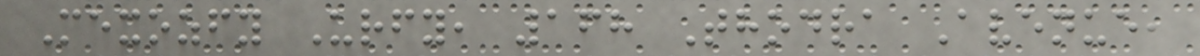Mexozfy Urfy, 168 Thodra Avenue,
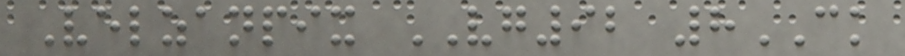Velzanpix VG92 8CK
